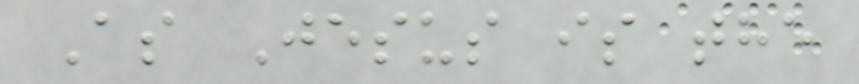As Jesus is the
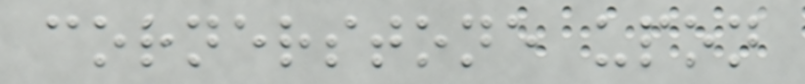cornerstone upon
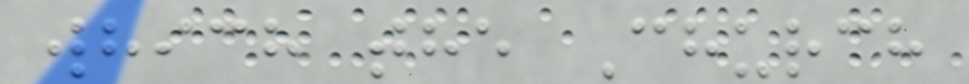which the Church
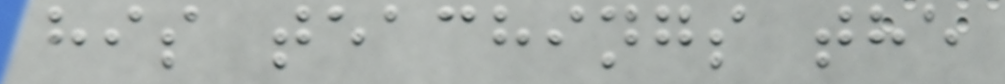his teachings the
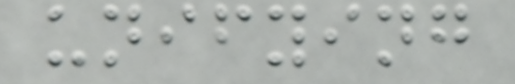unifying
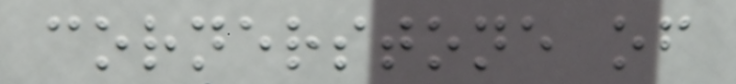cornerstone of
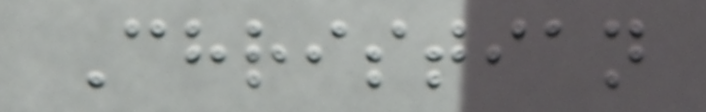Christian
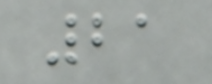21
